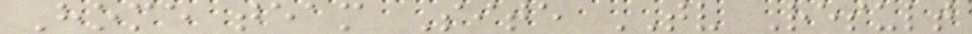Home team Site TV Result
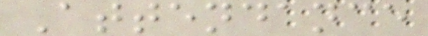Attendance
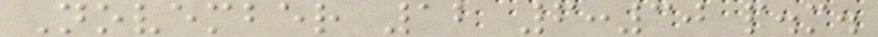November 12 6:30 p.m.
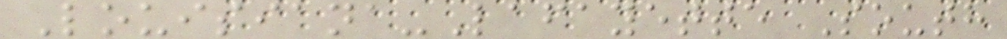Louisiana-Lafayette South
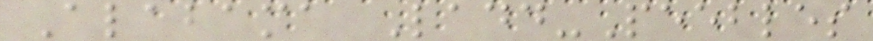Alabama Ladd-Peebles
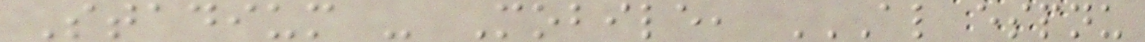Stadium - Mobile, AL ESPNU
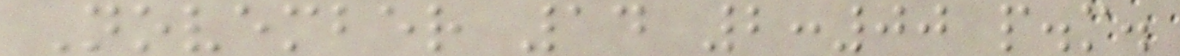November 14 2:00 p.m.
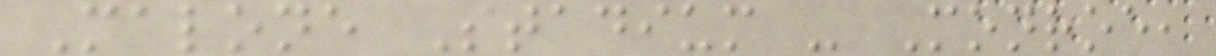Malone Stadium - Monroe,
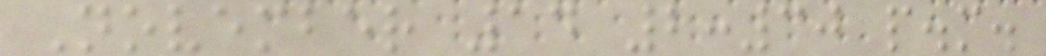November 14 2:30 p.m.
